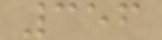356
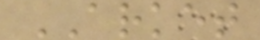ARKET
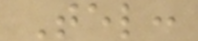Tel:
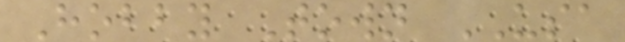Hobby Town USA
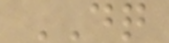DQ
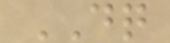DQ
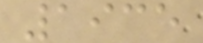1935
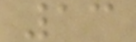13
